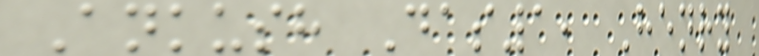Ankush Das1, Henry
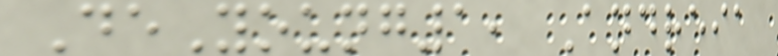DeYoung1, Andreia
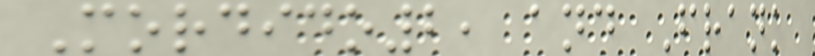Mordido2, and Frank
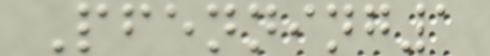Pfenning1
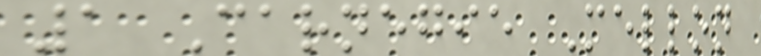1 Carnegie Mellon
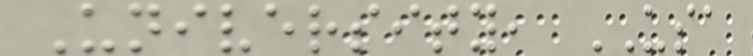University, USA
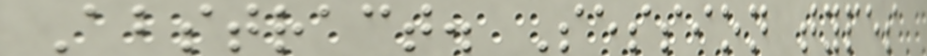Abstract. Session types
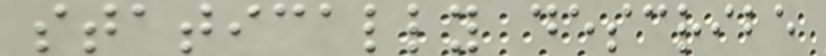statically describe
